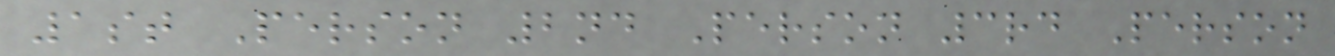1st Person 2nd Person 3rd Person
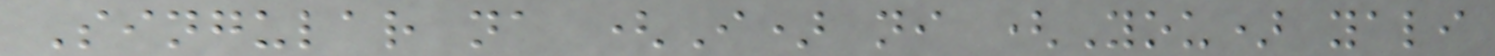Singular na (I) ni (You) yali
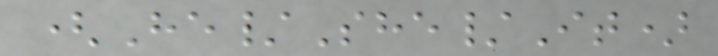(He/She/It)
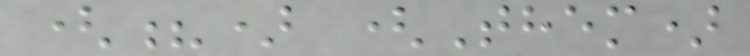(?) (Them)
